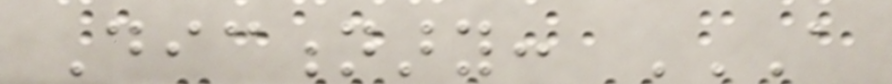Dictionary: A
